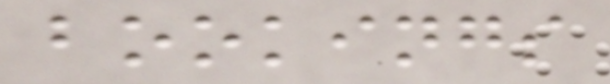bookings
